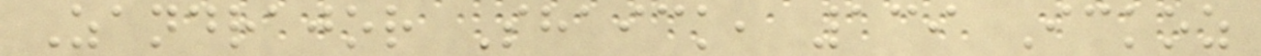Zandrajor Shaick, 139 Ickoz
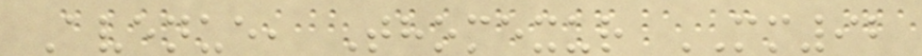Avenue, Thomexur MM92
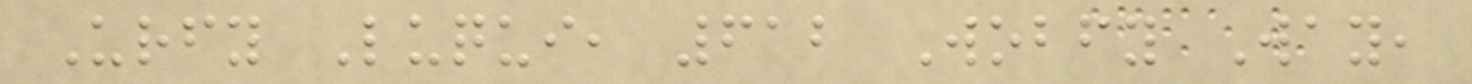Urfy Luqui, 612 Wobfy Way,
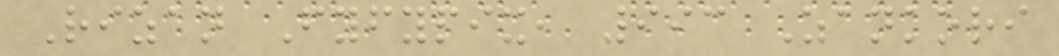Rizan Fyfypix, 993 Zankori
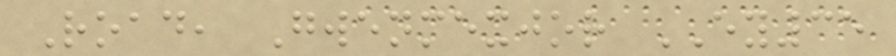Road, Gwenmexjor EY35
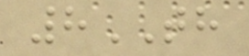8TH
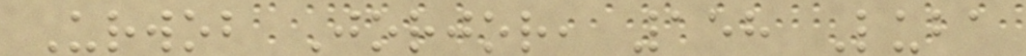Urwob Jorjor, 158 Luba
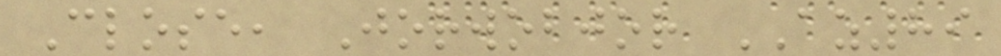Close, Jorwobjor AZ89
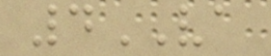4VA
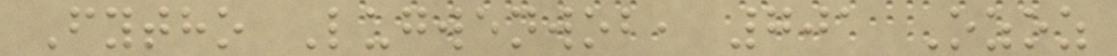Fytho Lugwenwob, 701 Ozoz
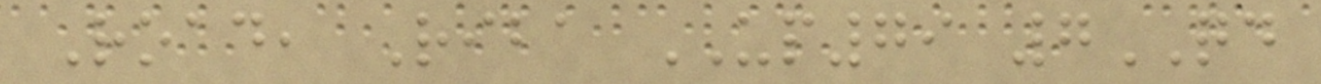Road, Riba UP79 7QD
